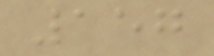157
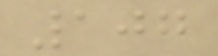107
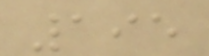195
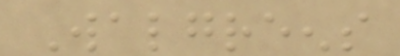Walgreens
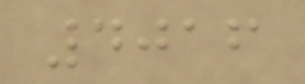4016
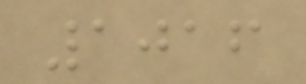1016
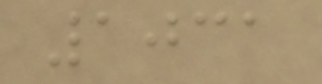1031
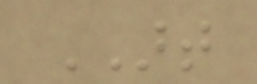ART
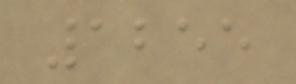1255
